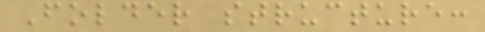Folder structure:
